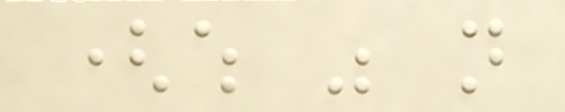(which was not
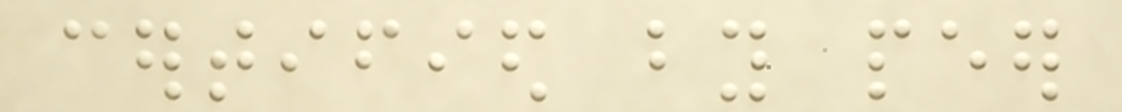certified by peer
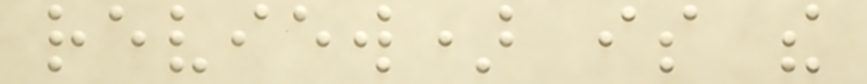review) is the
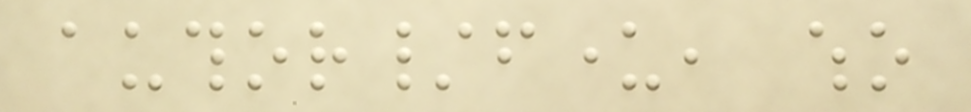author/funder, who
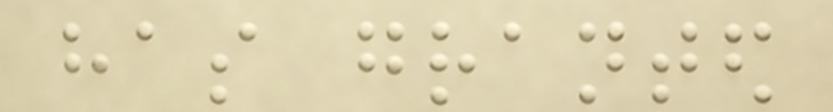has granted
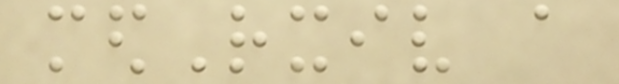medRxiv a
